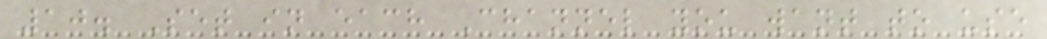10. Set in each Channel you want to use
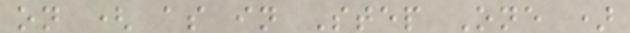on ( as in Step One )
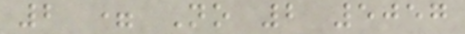2 = No 2 5057
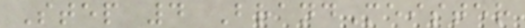Step 4 BrandMeister
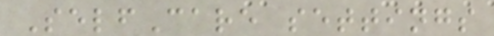SelfCare settings
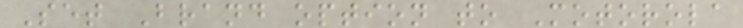Set Brand option to Motorola
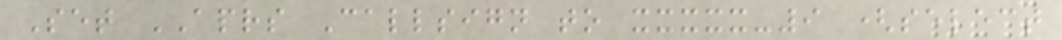Set APRS Callsign to xxxxx-9 (select
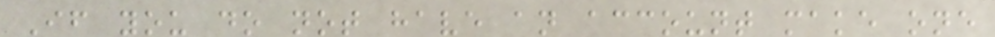If you do not have an account make one
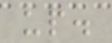up.
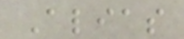Alias
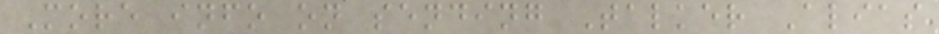More info on sending Talker Alias
